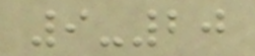9-20
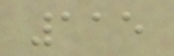115
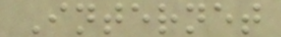Internet
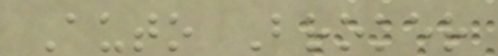Auto Broker
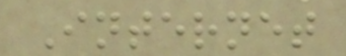Internet
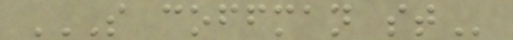S COFFMAN ST
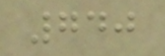740
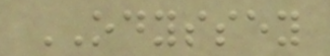ODYSSEY
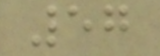57
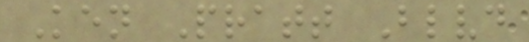Ken Pratt Blvd
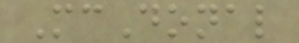McDonal
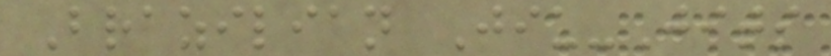Brazilian Jiu-Jits
